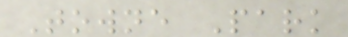Towne Park
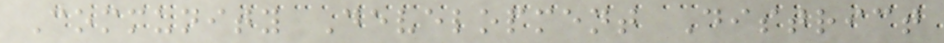Community Development District
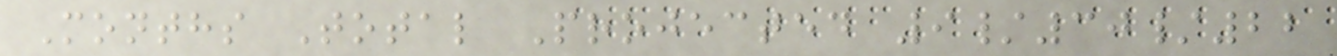Months Total Projected 9/30/22
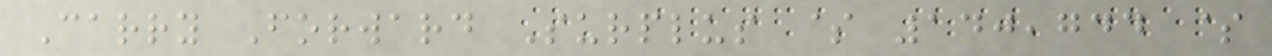Carry Forward Surplus $ 140,744 $
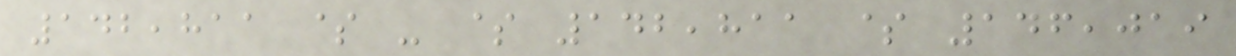142,811 $ - $ 142,811 $ 146,019
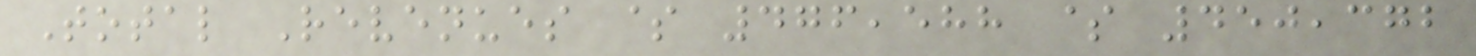Total Revenues $ 476,588 $ 450,372
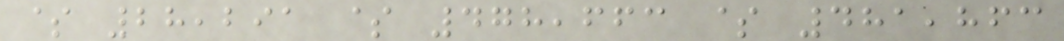$ 28,291 $ 478,663 $ 481,863
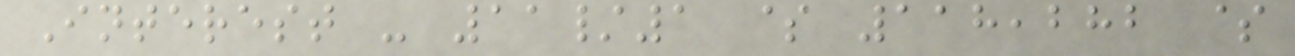Interest - 11/1 $ 118,282 $
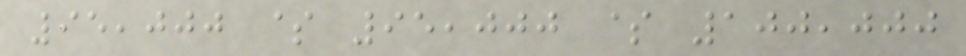95,000 $ 95,000 $ 100,000
